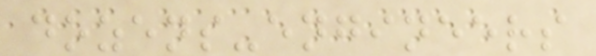dozens-engineers
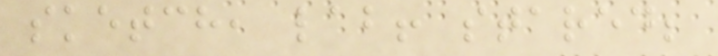sketch, lab! stared;
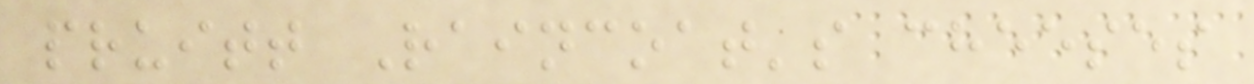pruitt Raincoat's cheeses
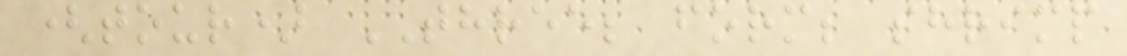(tour) THREE; form; shrimp
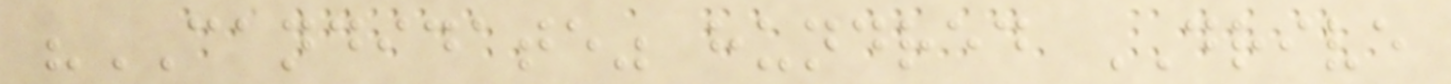"CANDIDATE" hundred DRIVE
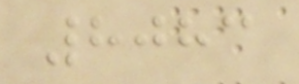8083
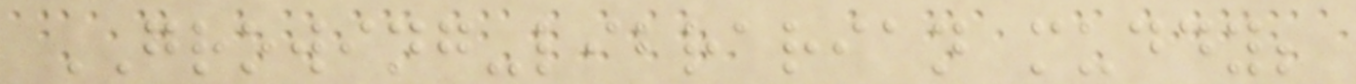GROWING-librarian muddy;
